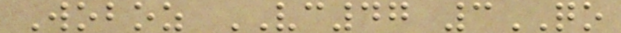Woboz VC47 3QO
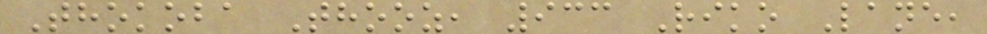Thokoba Thooz, 933 Riko Lane,
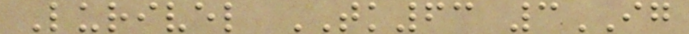Lurivel TK63 3IG
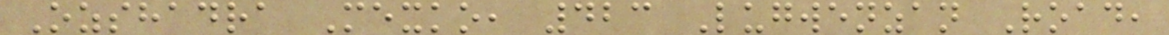Ozshadra Mexko, 423 Lugwenzan Road,
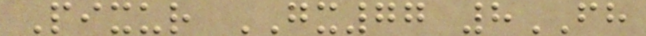Pixur GX77 8FH
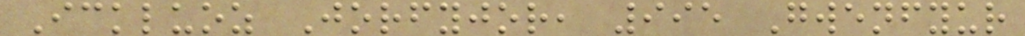Ickluoz Jorfyjor, 995 Gwenfyur
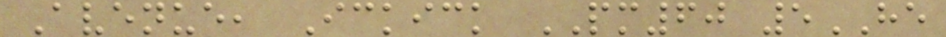Avenue, Ickick PM60 5HE
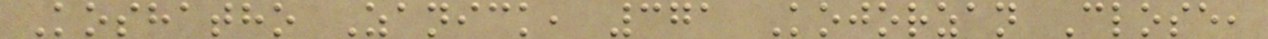Koshatho Zanick, 371 Kojorzan Close,
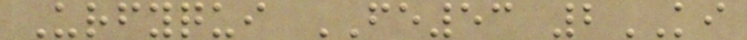Urfyqui FE53 2KI
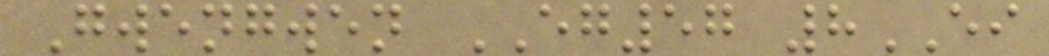Gwengwen EG57 8EI
